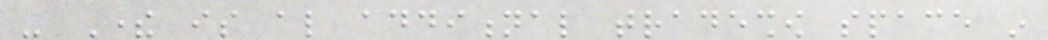- There is also additional tradeshow space in
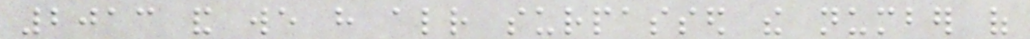2013 and we have already surpassed the number of
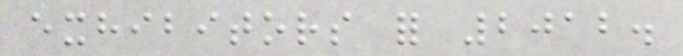exhibitors for 2012.
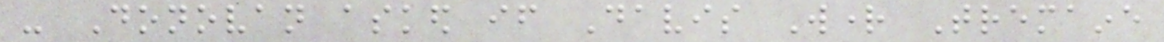- Donovan asked if Davis Wright Tremaine
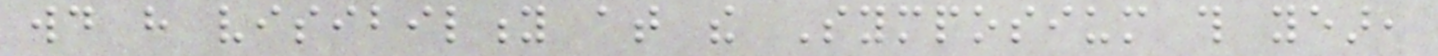would have visibility at the Symposium this year,
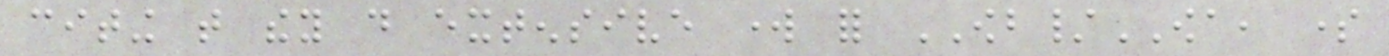citing that they do extensive work for OWB/OWA, some
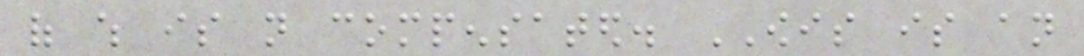of which is not compensated. OWIS is an
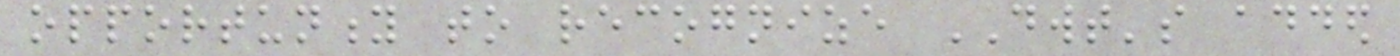opportunity to recognize DWT's added
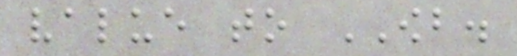value to OWB.
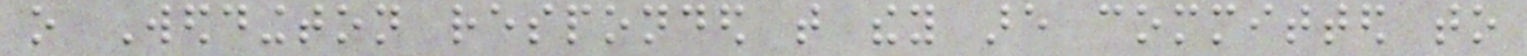o Weddington responded that they are committed to
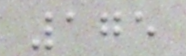175
